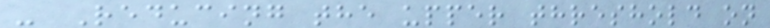- Reducing the upper threshold on
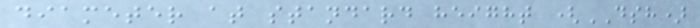diameter at standard height (DSH)
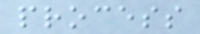process
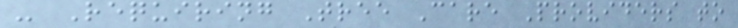- Requiring Tree Care Providers to
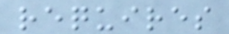requires
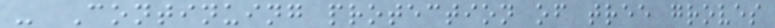- Continuing protection of tree groves
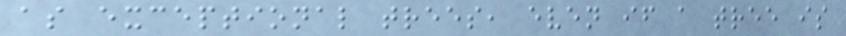as exceptional trees, even if a tree is
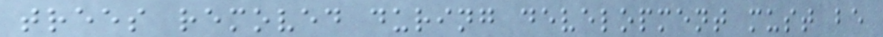trees removed during development must be
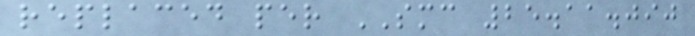replaced per SMC 25.11.090
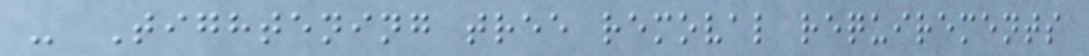- Tightening tree removal requirements
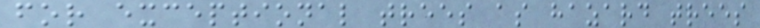for exceptional trees as hazard trees
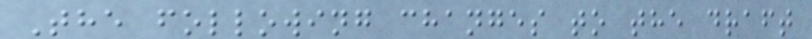The following changes to the draft
